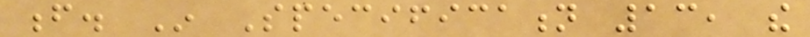f. In Specification 13, the
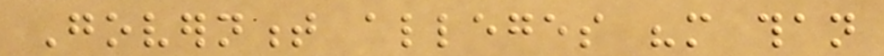Government alleges "more than
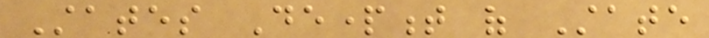States Department of State
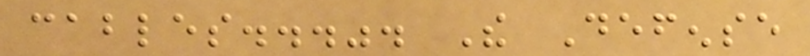cables...". The Defense
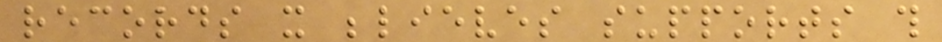records it believes supports this
